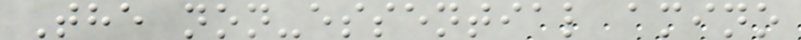The non-essential amino
